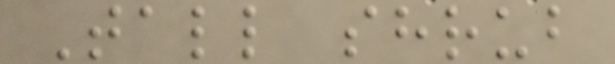Tall shrub
